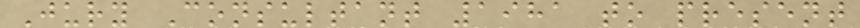Jury Consultant 1981 to present
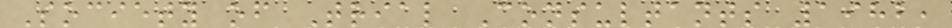Society of Trial Consultants 1982,
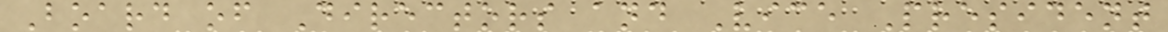Board of Directors and Vice President
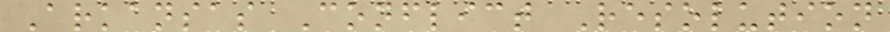Arkansas Conflict Resolution
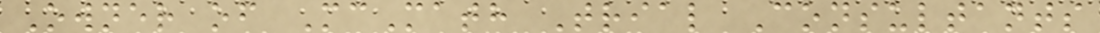Owner of McMath Trial Consultants
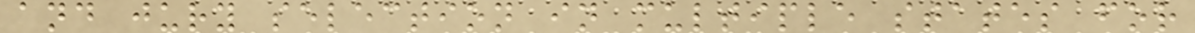and jury selection in multiple states for
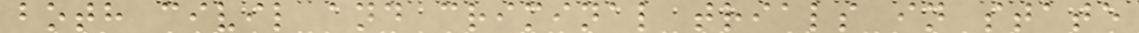both civil and criminal trials in state
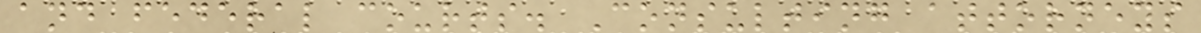and federal courts. Consulting attorneys
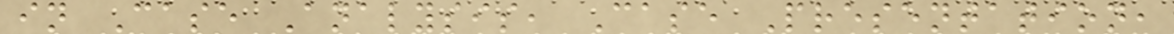in Case Analysis, Case Presentation,
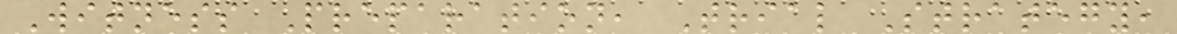Witness Preparation, Trial Strategy,
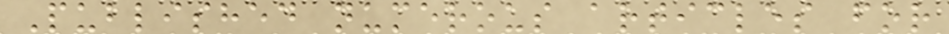Published numerous articles for
